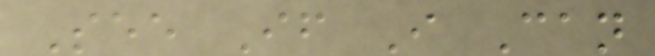See If I Can
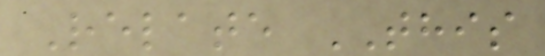Relate THIS
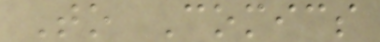To Comics
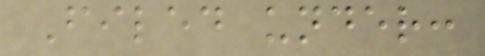Filed under:
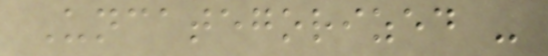Uncategorized -
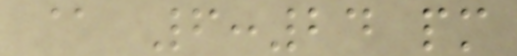@ 6:24 pm
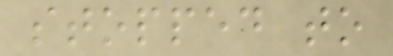stopped to
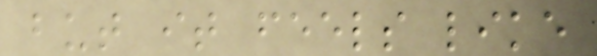but it feels like
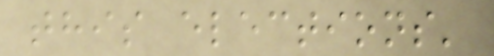this elections'
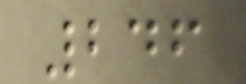246
